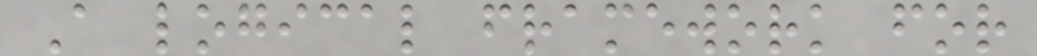A logical framework for
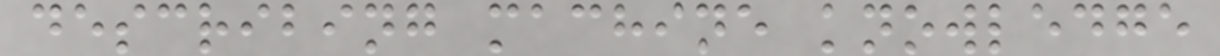describing machine knowledge
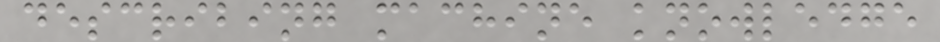describing machine knowledge
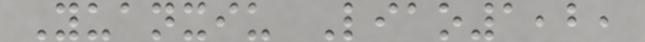Yuanxiu Liao1,2,
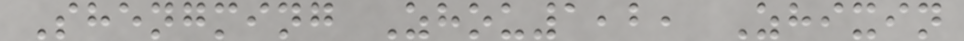Shengming Zhou1,2, Zhixin
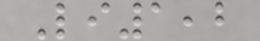Li1,2
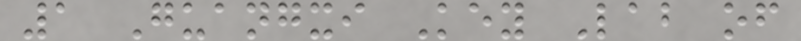1 Guangxi Key Lab of
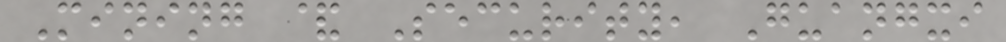Mining & Security, Guangxi
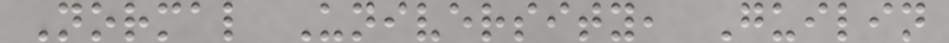Normal University, Guilin
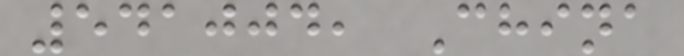541004, China
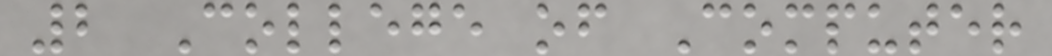2 College of Computer
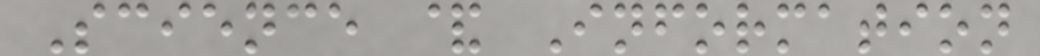Science & Information
